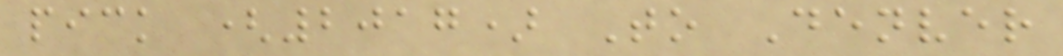pick (2017) To Denver
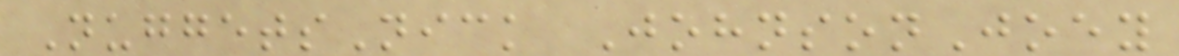NuggetsNick JohnsonJoey
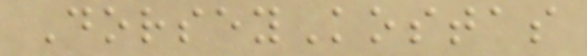DorseyKostas
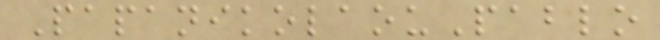PapanikolaouPablo
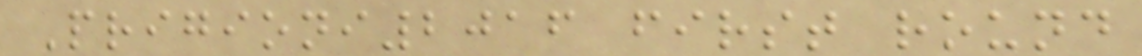Prigioni2016 first round
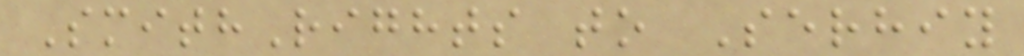SmithRights to Serhiy
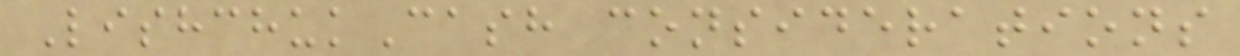LishchukCash considerations
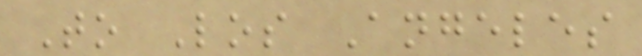To Los Angeles
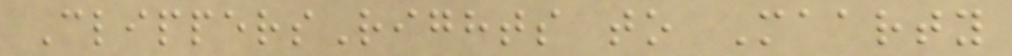ClippersRights to Maarty
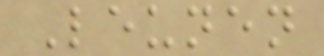Leunen
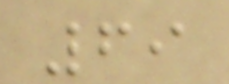69
